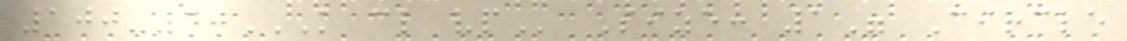100-40K CL VP Size: 1" Circle
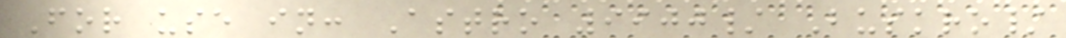For use in: Astro 9900/ Buskro/
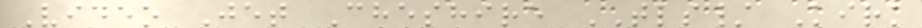Video Jet Cheshire TLS/ Kirk
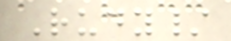Rudy/
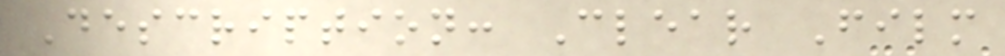Description: Clear Film
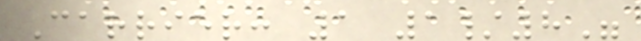Carrier: 1 1/8"
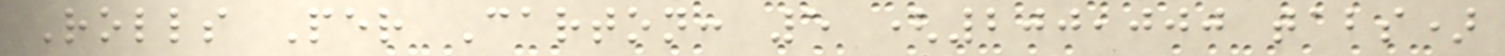Rolls Per Carton: 5 (200,000 tabs)
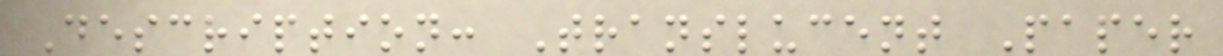Description: Translucent Paper
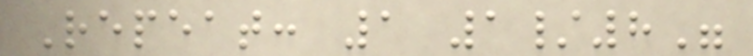Repeat: 1 1/8"
